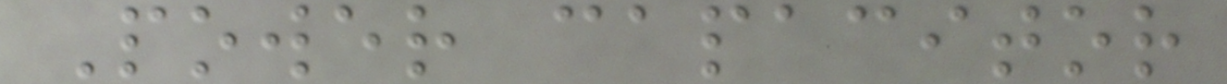Power capacitor
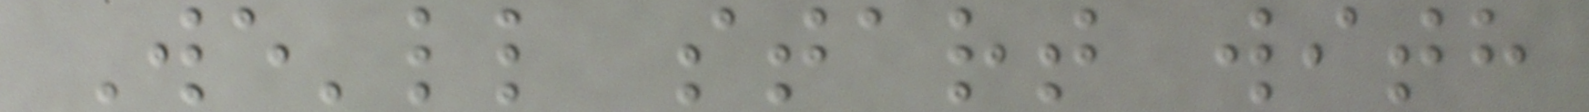We'll start with
